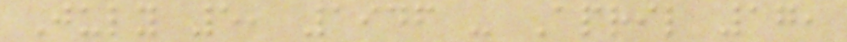July 5, 1946 - April 17,
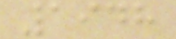1948
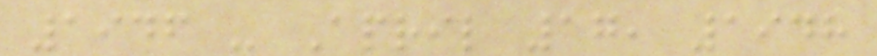1946 - April 17, 1948
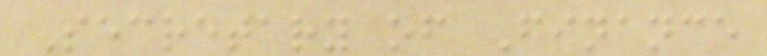Secretary of Finance
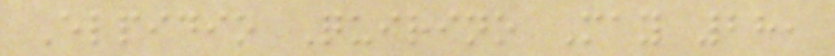Elpidio Quirino May 28,
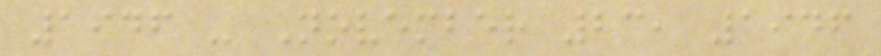1946 - November 23, 1946
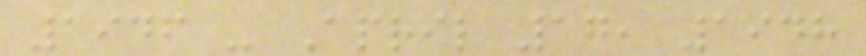1946 - April 17, 1948
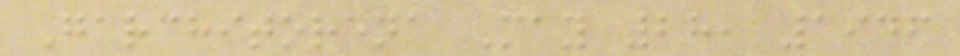Garchitorena May 28, 1946
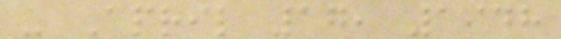- April 17, 1948
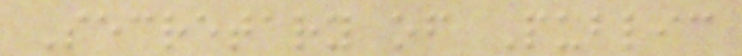Secretary of Public
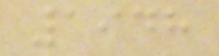1948
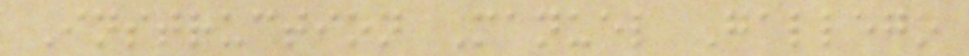Instruction Manuel Gallego
